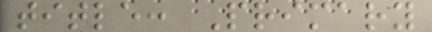title: Primary
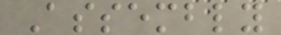Assembly
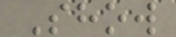Show
